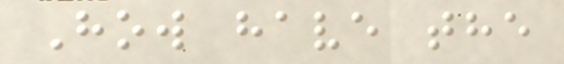How have the
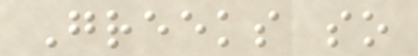Greeks so
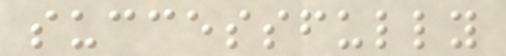successfully
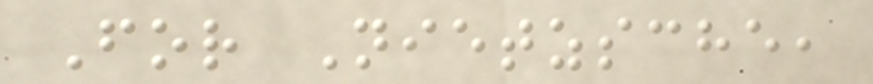For Nietzsche,
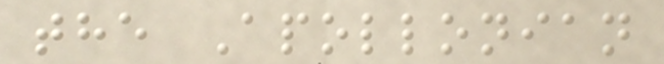the Apollonian
